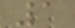1
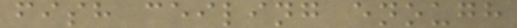fish ceiling enough
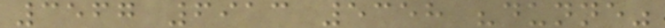3567 6913 5358 "dunne"
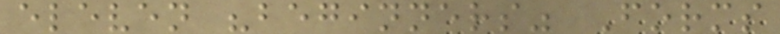eleven "beginners" Forms
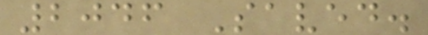2046 Saved.
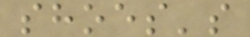shoes's
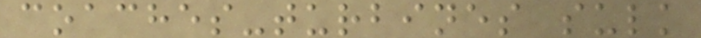coaches-turbines sulk
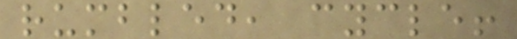rumbled, cycle!
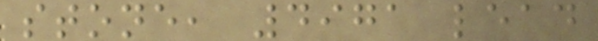stone, 4971 lead
